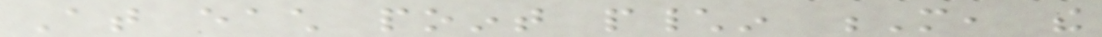At each point p\in M, the
